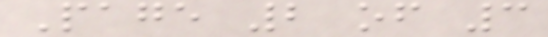Page 2 of 3
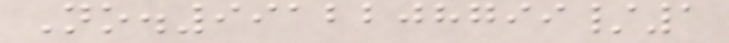No.9912208799/1
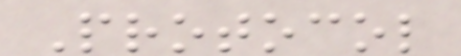Protocol
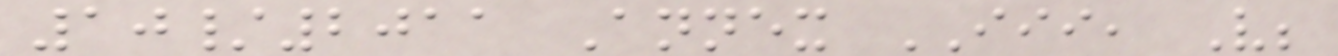10/2011 Annex III, V;
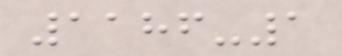1186-1
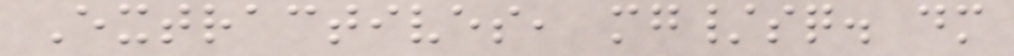Extractives, mg/sq. dm
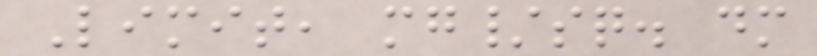Limit, mg/sq. dm
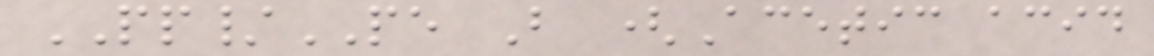PP/PE B (Acetic acid
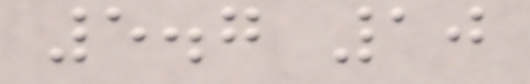5.7 10
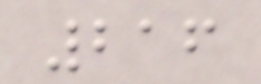216
